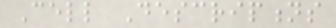Cell Descriptions
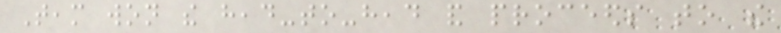Team won the head-to-head and proceeds to the
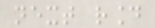next round
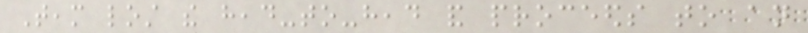Team lost the head-to-head and proceeds to an
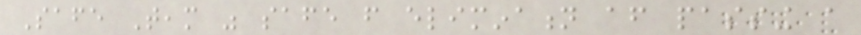Safe Team was safe from elimination after passing a
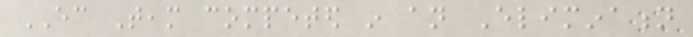EC Team competed in an Elimination
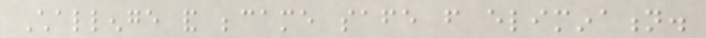Challenge and became safe from elimination.
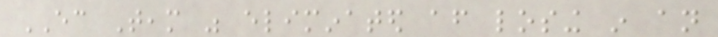EC Team was eliminated after losing in an
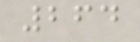264
